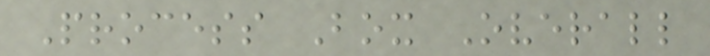Process Box Overall
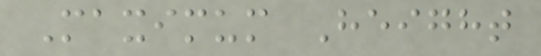Maximum Height
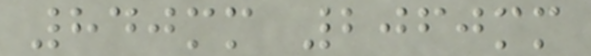840mm 2060mm
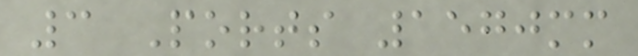3 Ports 1570mm
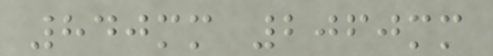840mm 2060mm
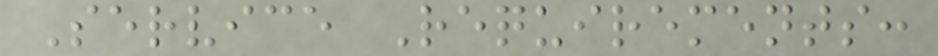Service Requirements:
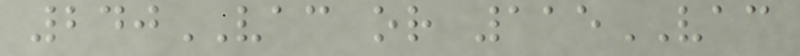240VAC or 115VAC
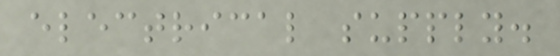electrical supply.
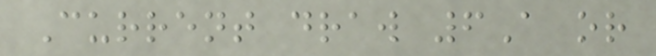Current draw 6A or
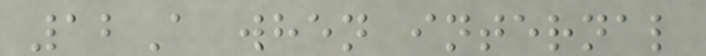12A when internal
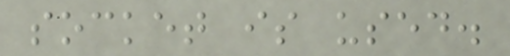socket is used.
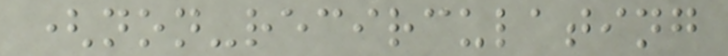(non-recirculating
